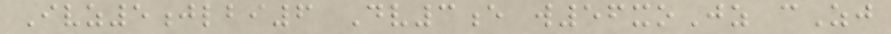Ivz5jlbi6 Dv3e w56xoJz cZj
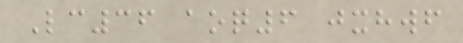Lc36 aoq6 jxhwf
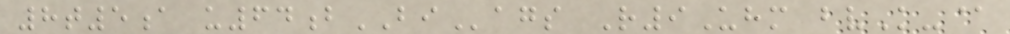8t5a u64bBIags R9Uhm bvK-@
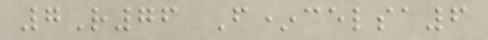7R76 F*celsa6
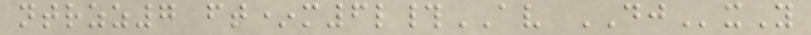ntrzz7 ft*m6l#AV DJxY
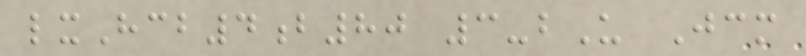lxHcb4b80 3-bU Jcm
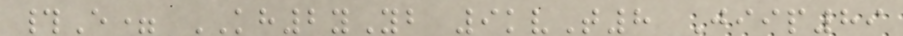#E= KH2yYb 9kvT8 Jiip89
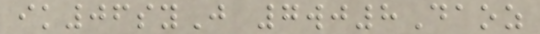ik06syJ 7wj8Daoz
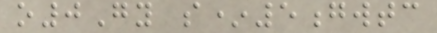o0Gy s*5gwtc
